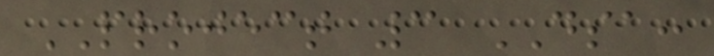PROJECT 3 DSA:
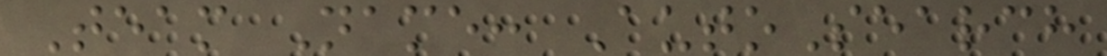Team Name: AutoSearch
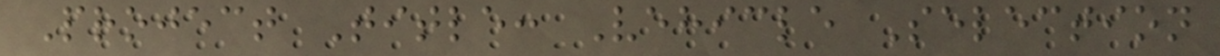Project Title: Vehicle Selection
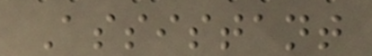Assistant
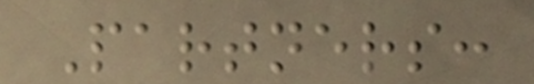Partners:
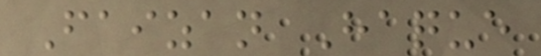Faizan Haque
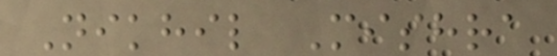Nikhil Mishra
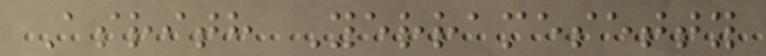Asrith Yerramesetty
